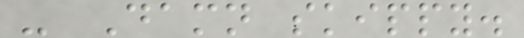- Damn skippy.
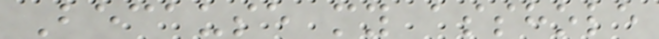Because my asshole
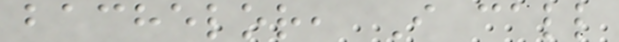bachelor, I call
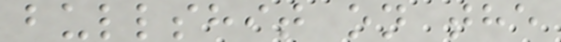bullshit on the
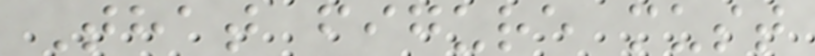That figure must
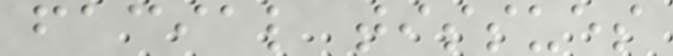facial tissues
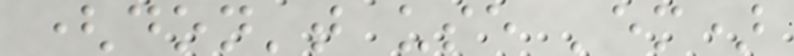(don't use 'em)
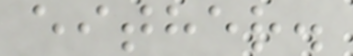either.
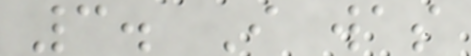3. I was
